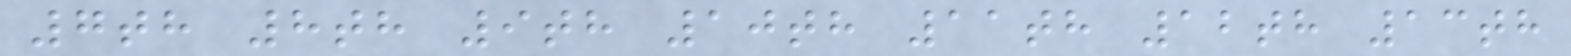7th 8th 9th 10th 11th 12th 13th
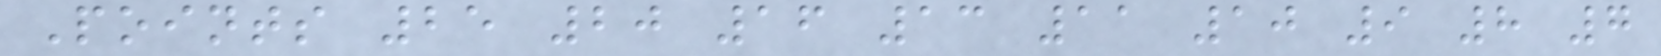Points 25 20 16 13 11 10 9 8 7
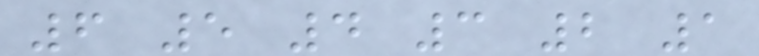6 5 4 3 2 1
